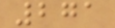271
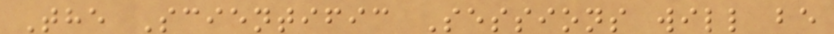The Scientific Sessions will be
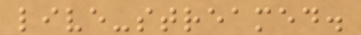live-streamed.
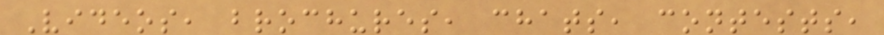Videos, brochures, chats, contests,
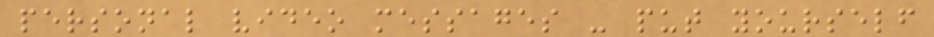personal video messages - put yourself
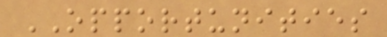OPPORTUNITIES
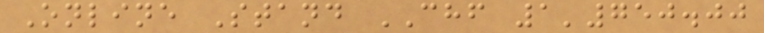Online Stand CHF 1'750.00
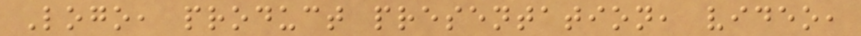Logo, product presentation, video,
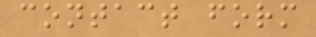contact form
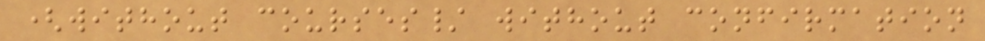(without courses/ without confirmation
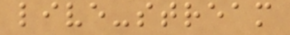live-stream
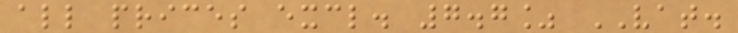all prices excl. 7.7% VAT.
